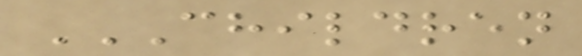CHILDREN
